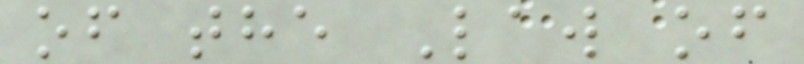of the Law of
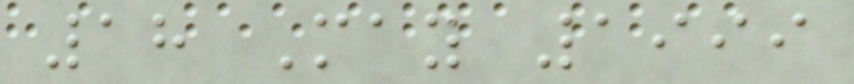18 May 1999
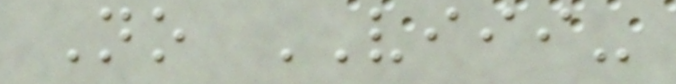No VIII-
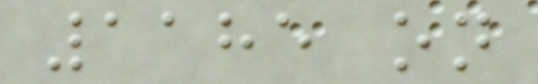1185 on
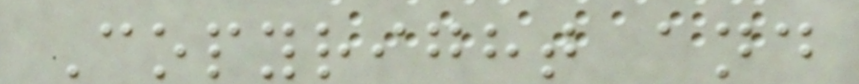Copyright and
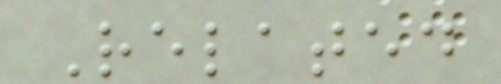Related
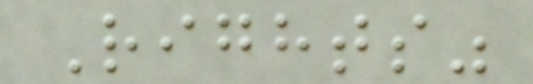Rights"
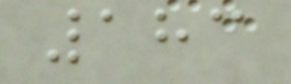183
